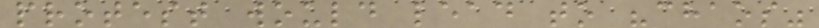protest would lead to "chaos"
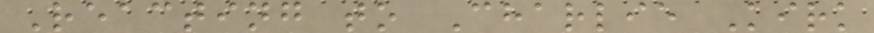Reacting to Charlie Kirk
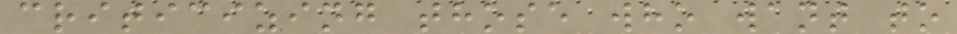criticizing those who want to
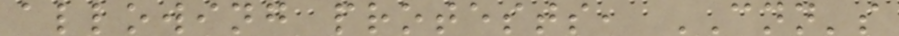allowing protests, CNN's
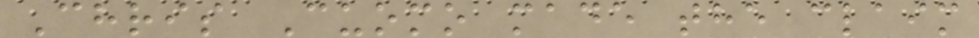Chris Cuomo made the claim
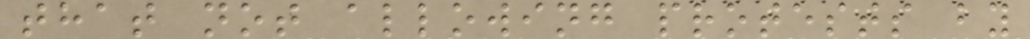that not allowing protests by
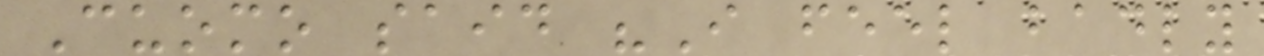Cuomo said "I feel badly
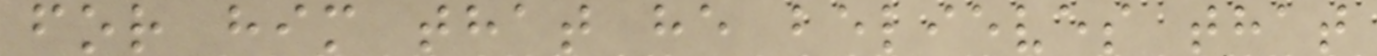for him that he believes that
